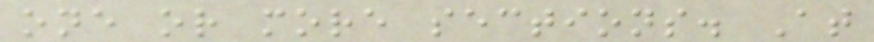one or more sections. At
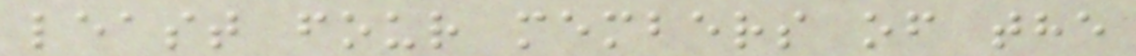least four members of the
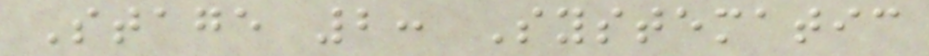Stage 2: Systematic
